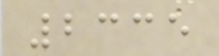2335
